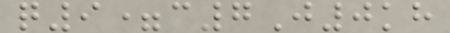q9=c7J0kh
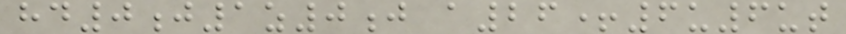hd0j1z0j a26+6u6ut
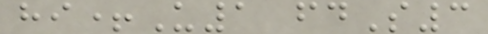hi+U1 fdS3
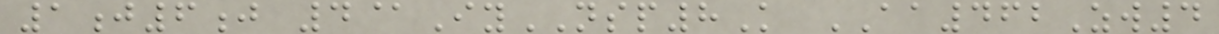1j6j 4@IyNSP8K AA462Zw4
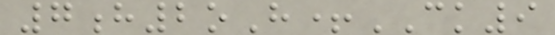7h2oH+CK9
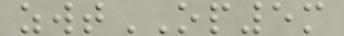zwtOP5m
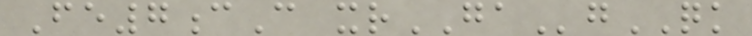Fe7cC xrGAgQK
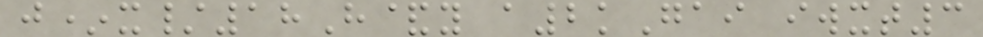j*x/18H&y a2kGai iwxt3
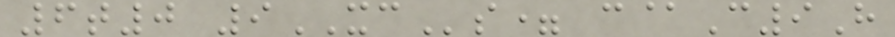6t0 9XCs= c@C9H
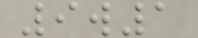9w1
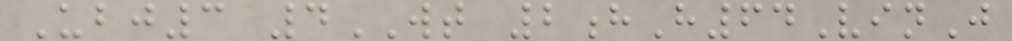Ubj3 4WT 2hH64VinJ
